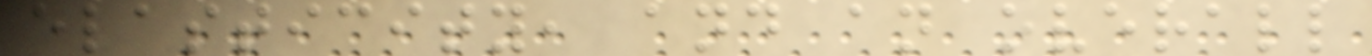elasticity, and an overall
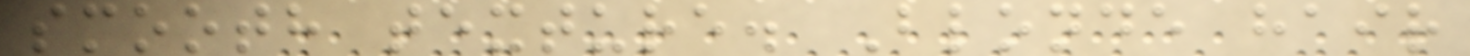smooth texture. Blonde hair
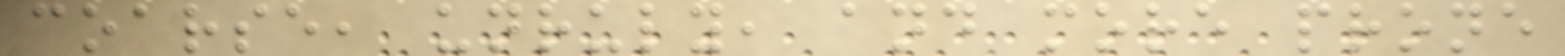coarse, unruly, and more prone
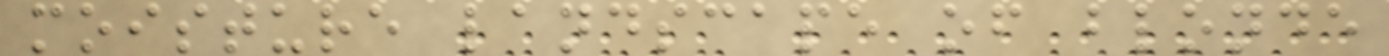moisture landscape of blonde
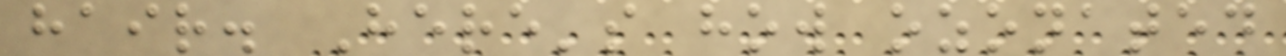hair. Here's how ozonated
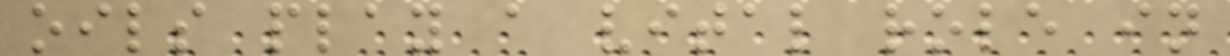oils play a vital role in
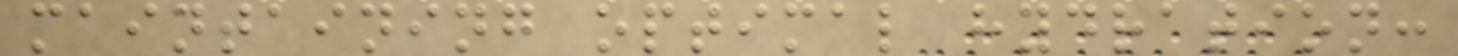maintaining optimal hydration:
